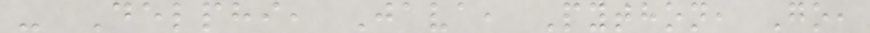- Delphi, Java, Python, Go,
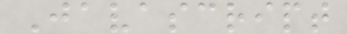Javascript
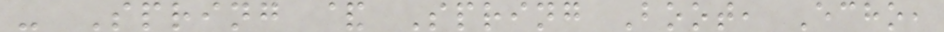- Spring & Spring Boot, Echo,
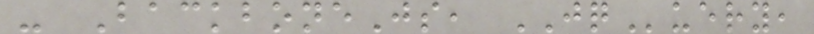- BackboneJs, JQuery,
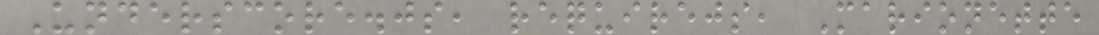Underscore.js, requirejs, Marionette
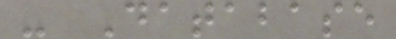- Database
